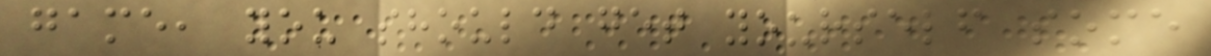game, you should get yourself some
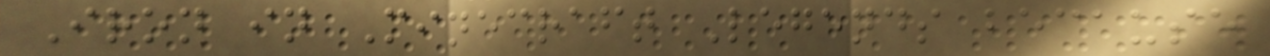Iron in Minecraft Legends because
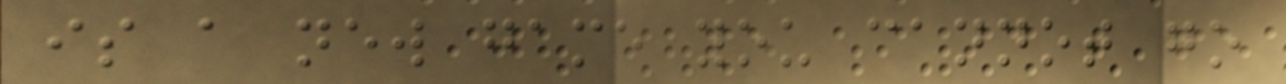is a new game you cannot go
